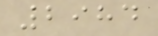2984
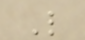L
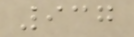937
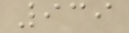939
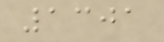1301
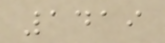1419
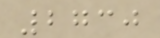2730
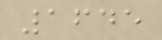1645
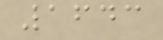1643
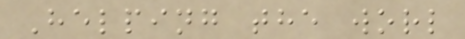Helping the worl
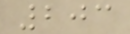203
